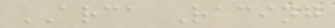ARCA Racing
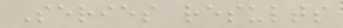Series results
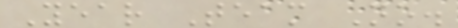Year Team No.
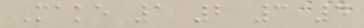Make 1 2 3 4
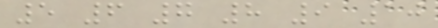5 6 7 8 9 10
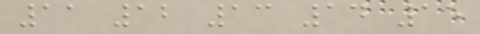11 12 13 14 15
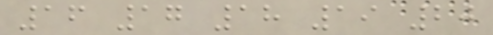16 17 18 19 20
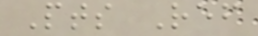Pts Ref
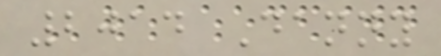2014 Danny
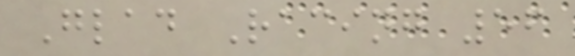Glad Racing 56
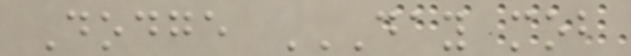Dodge DAY MOB
